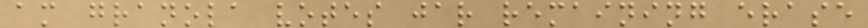am granola votes jar remaining erase
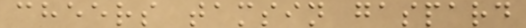cheers tamsin gaspard
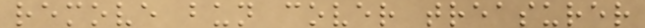remove bun cover treasurer
